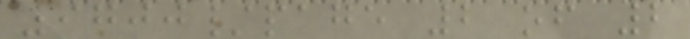9700/page 2 of 2
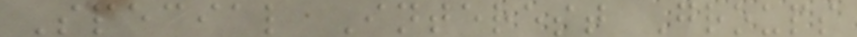Special Interest Groups
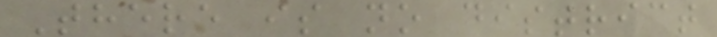There is no district
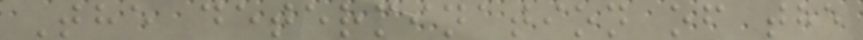The determination of the
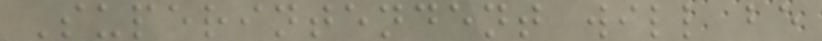Superintendent will be
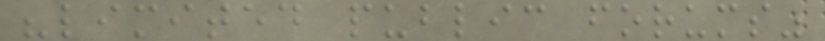"limited public forums"
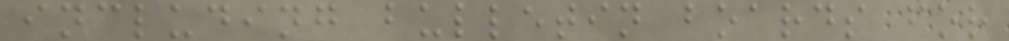including bulletin boards for
